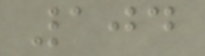104
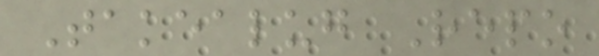Takealug Repo
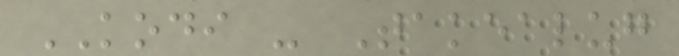KODI - Takealug
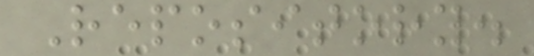Repository.
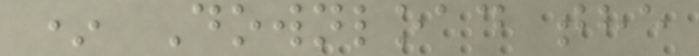* Download the
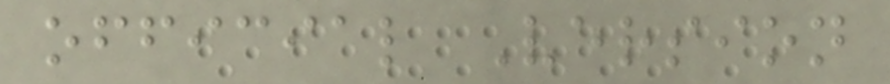official Version
